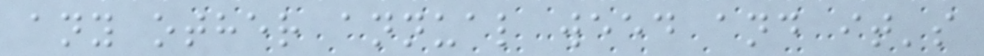any other annual weed and it's
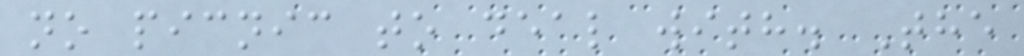no picnic to deal with. The
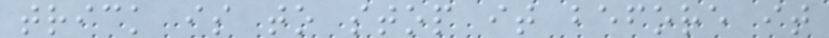trick is to stop it before it
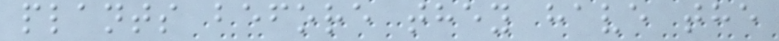plants before they have the
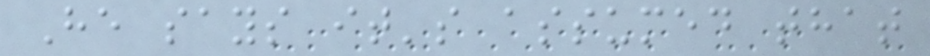He says it's assumed that
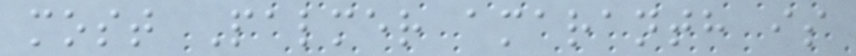most Palmer amaranth is
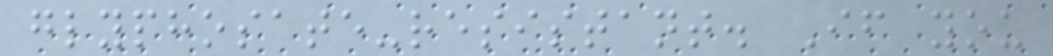glyphosate-resistant. If you
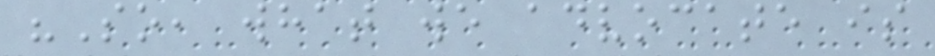"So, what we advocate is
